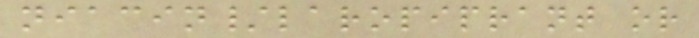niacin/laropiprant or
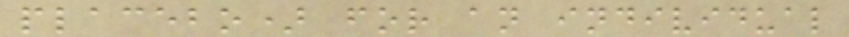placebo) for an individual
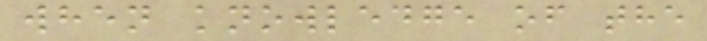when knowledge of the
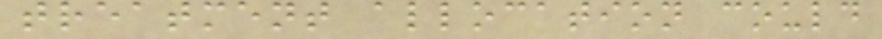treatment allocation could
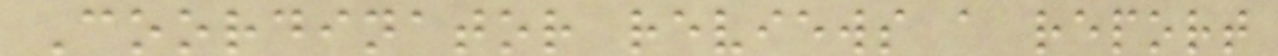Coordinator reviews a report
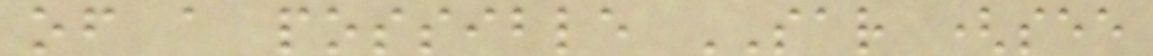of a possible SAR (see
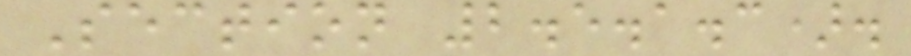Section 2.5.1.3).
